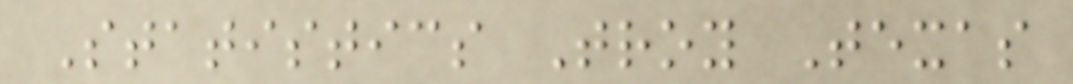Statistics Troy Texas
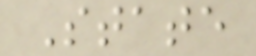State
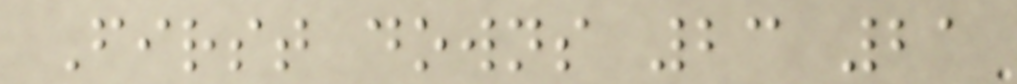First downs 23 21
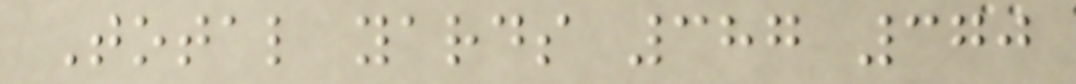Total yards 387 370
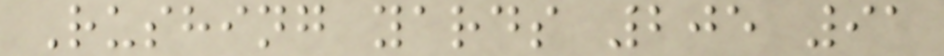Rushing yards 205 91
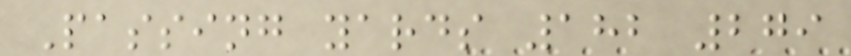Passing yards 182 279
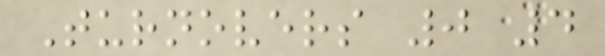Turnovers 0 4
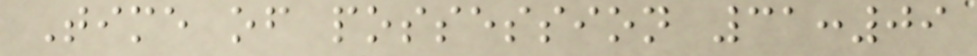Time of possession 31:09
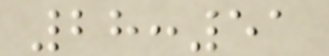28:51
